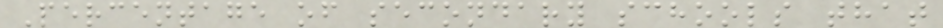Percentage of secondary schools that
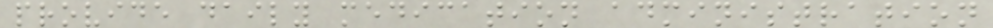provide daily medication administration
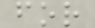for
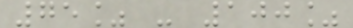75% - 100%
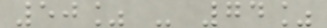50% - 74%
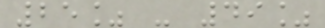25% - 49%
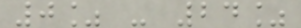0% - 24%
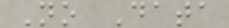No Data
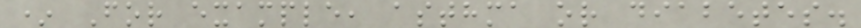* For example, asthma or diabetes.
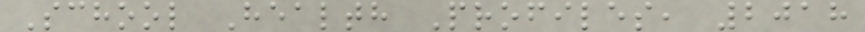School Health Profiles, 2018
